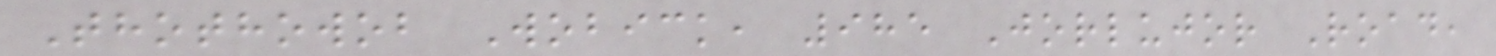Thothowob Wobick, 985 Jorlujor Road,
